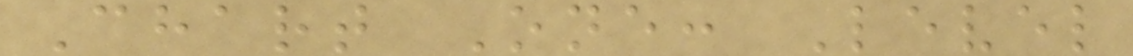Chart One: Level
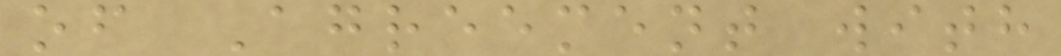of Agreement with
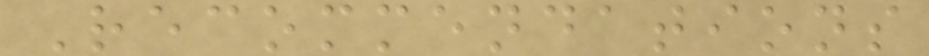Recommendations
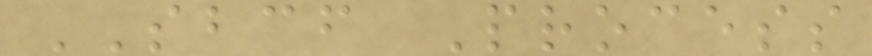SBCF Process
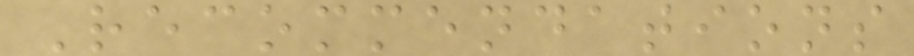Recommendations
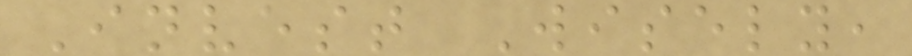Invest Wisely,
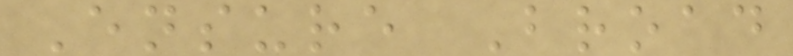Ensure Broad
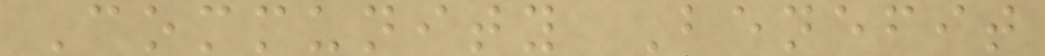Community Benefit
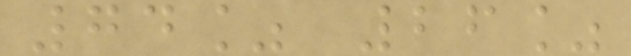74% 26%
